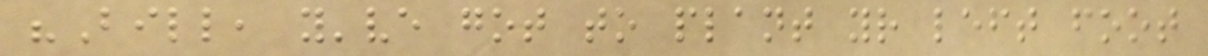"Bill, you've got to plant your left foot
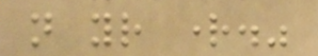not your right."
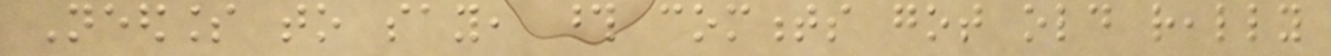Needless to say, those comments got old really
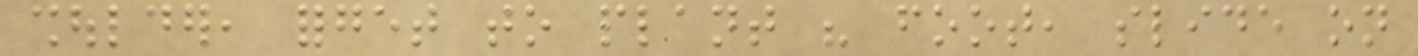shoulder, forget to plant his foot, slide on
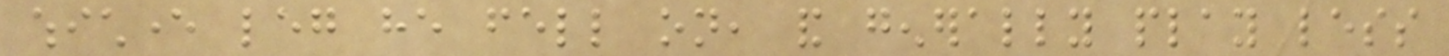whichever leg he fell on, and generally play less
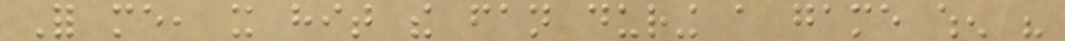For me, it hit the fan during a game when his
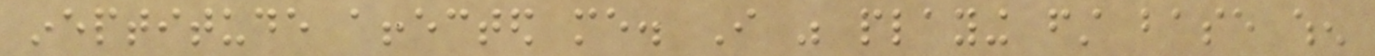ineptitude affected me. I was playing first base when
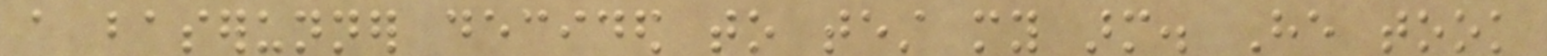a baserunner decided to test my arm. He took
